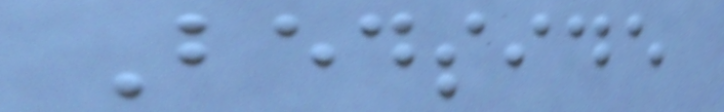Bedside
